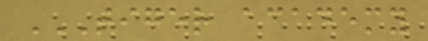TIGER ACADEMY
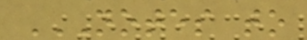NOTES TO
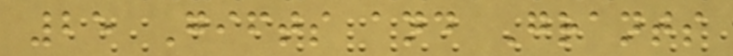25 Gifts and Grants
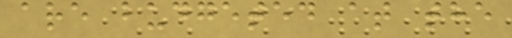are budgeted at the
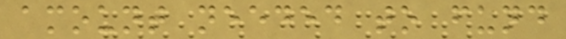amount needed to fund
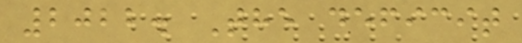2022. The deficit
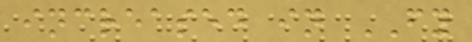increased in FY
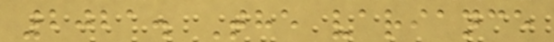2021. The variance
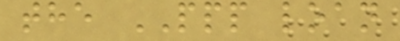the PPP loan
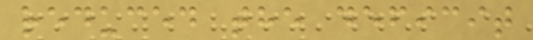reduced the deficit
